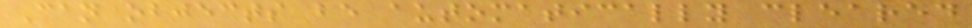Can objects be automatically cleared
